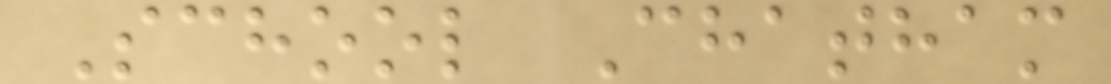School Chatham
